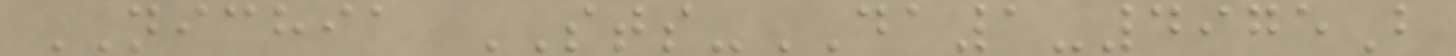NICHIA STS-DA1-4975B
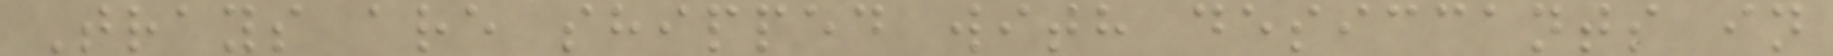Trays are shipped with desiccants in
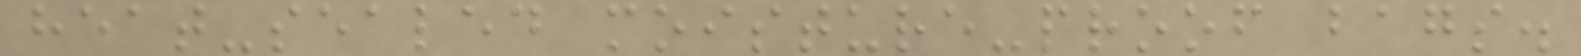heat-sealed moisture-proof bags.
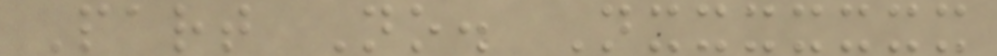Part No. Nxxxxxxx
